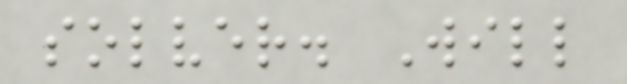solver. Will
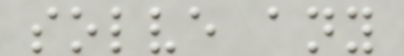solve any
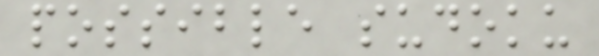possible sudoku
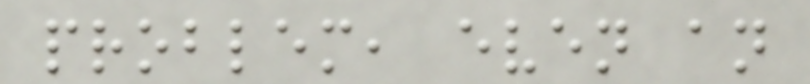problem, even an
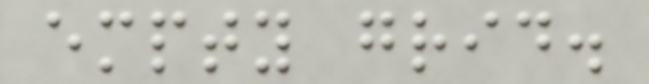empty grid.
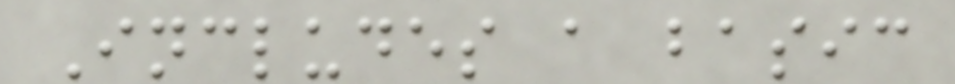Includes a basic
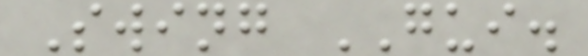Swing GUI.
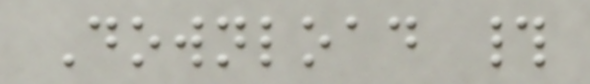Download #
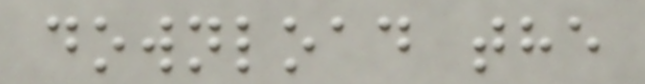download the
